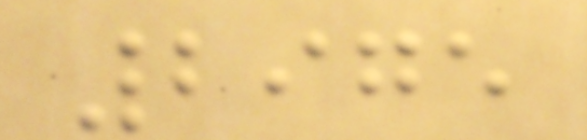2975
